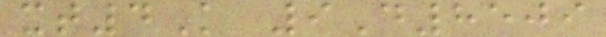xt4K 9D8509
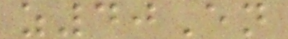z40En
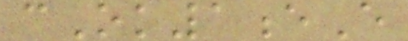cOk1eE
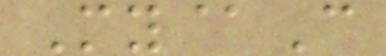My@C
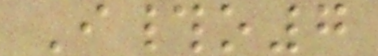I#o7
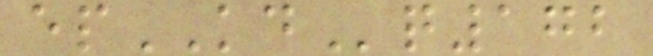epKDq172
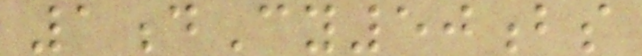1dCy50bs
